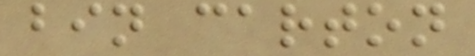bin carton
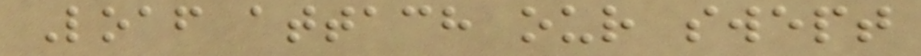Loaf attach our swept
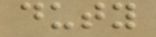duty
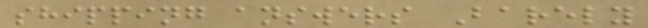shipping answers Barely
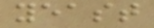yeast
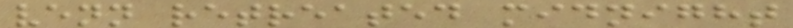venn retreated midnight
